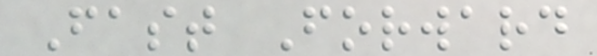Fast Forward
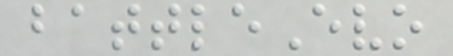battleEvo
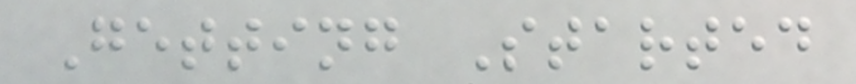Getting Started
